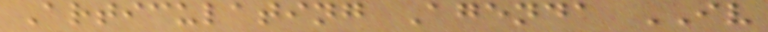Articulating Agenda IV
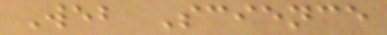Web Science
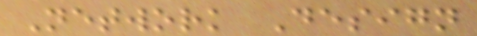Network Design
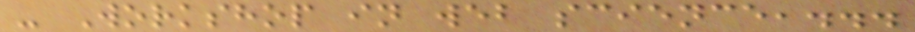- Workshop in web science,...
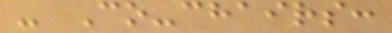- Co-chairs:
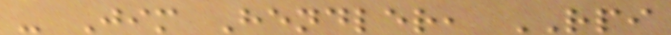- Jim Hendler, RPI
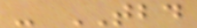- TBD
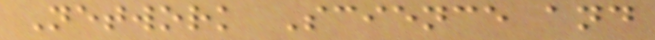Network Science and
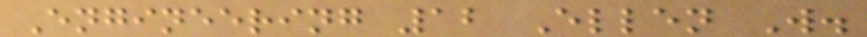Engineering 12 Ellen W.
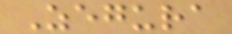Zegura
